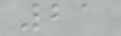21
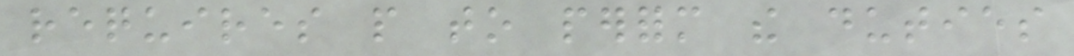requires people to perform the duties
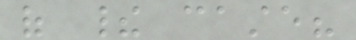of their caste?
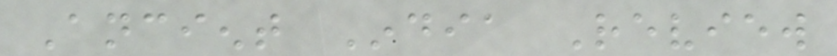Ancient India Review
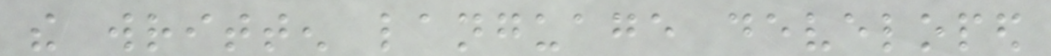the written language developed
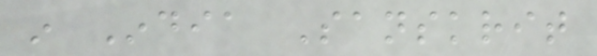in India Sanskrit
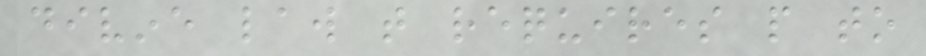divine law that requires people to
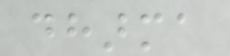dharma
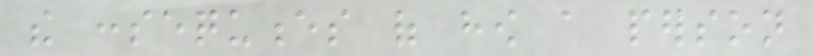the consequences of how a person
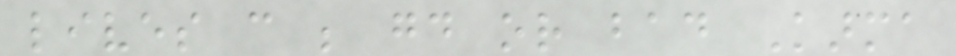lives can be good or bad Karma
